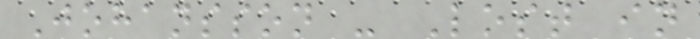Johansson - Lost in
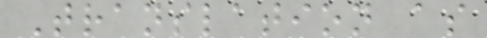Translation as
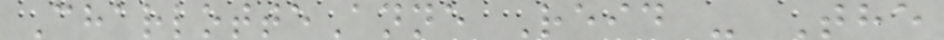CharlotteAnne Reid - The
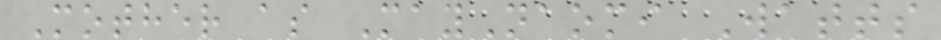Mother as MayNaomi Watts
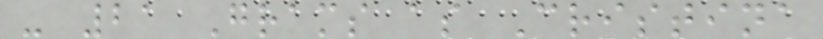- 21 Grams as Cristina
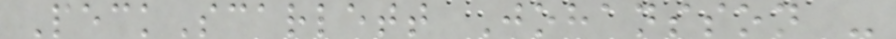PeckScarlett Johansson -
